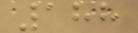188
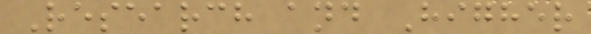Research and Higher
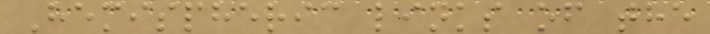Hemispheric links of the
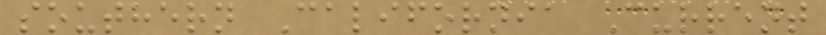southern California Current
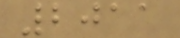2011
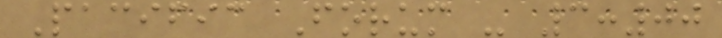Pacific Forum - 3:00
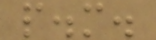p.m.
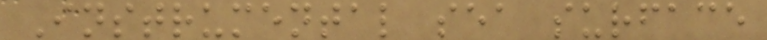Instrumental sea surface
